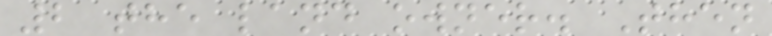2 the land owner. Then
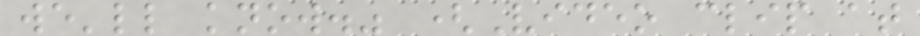we'll know." (Video clip at
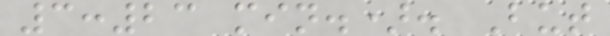3:23 min.). But
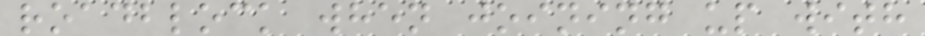roadblock when joining up with
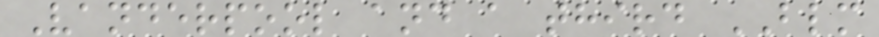Vanderpool and a third BLM
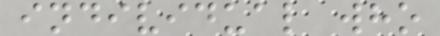individual who
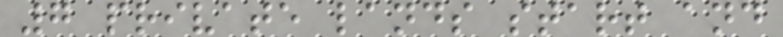7 private lands start and
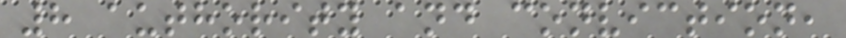8 authority and conviction,
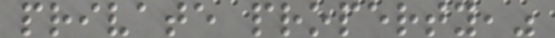private property,"
